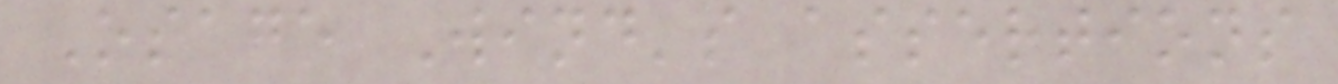Osage Wind's assertions
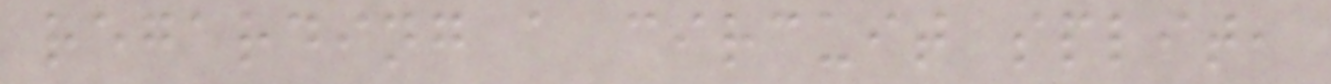regarding a circuit split,
